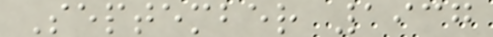September 1937
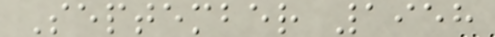September 1958
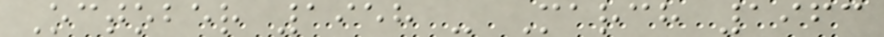October 1958 - March 1963
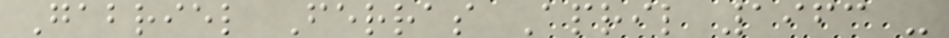Gabriel Ferras April 1963 -
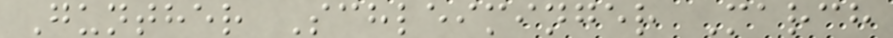Gunther Schleiminger March
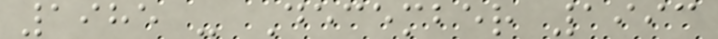1985 - December 1993
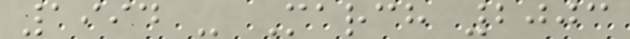1994 - March 2003
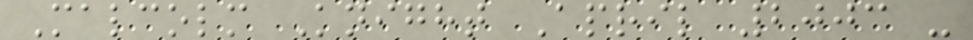Malcolm Knight April 2003 -
